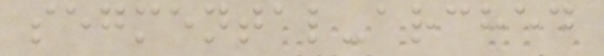segmental-arched
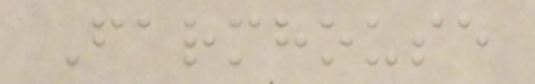Farmhouse
